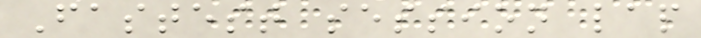Fastest session lap
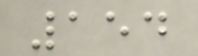154
